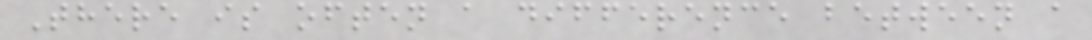There is often a difference between a
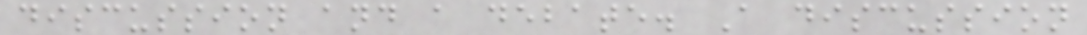discussion and a debate. A discussion
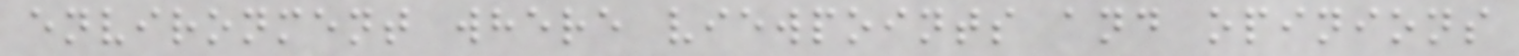environment where viewpoints and opinions
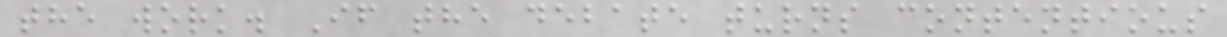the work. If the debate turns contentious
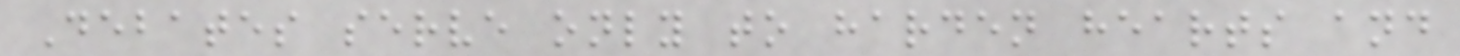Debates serve only to harden hearts and
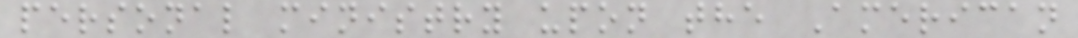personal ministry upon the American
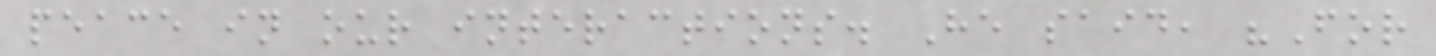peace in our interactions. He said, "For
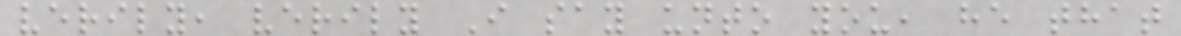verily, verily I say unto you, he that
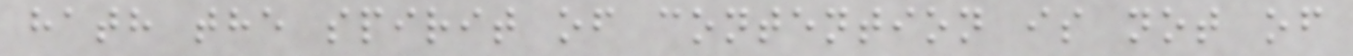hath the spirit of contention is not of
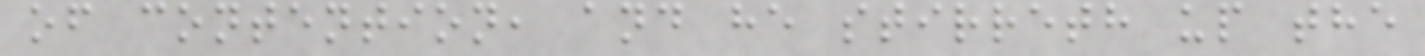of contention, and he stirreth up the
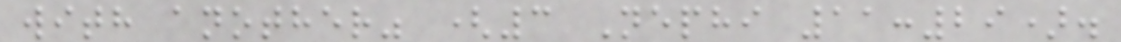with another" (3 Nephi 11:29).
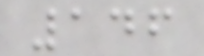146
